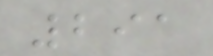291
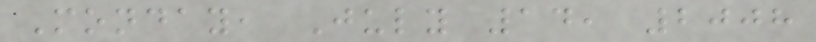Monday, July 14, 2008
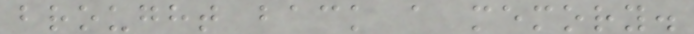brought back a memory.
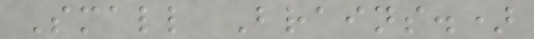Small Brains.)
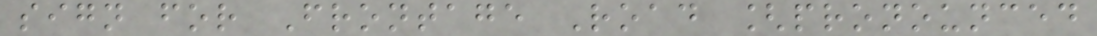sign for Frontage Road [pronounced
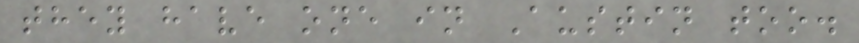they have one in Austin too.
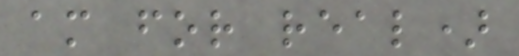am for real)
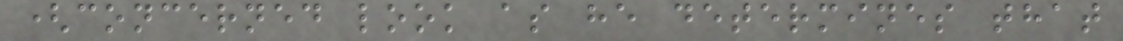(concerned look as he determines that
